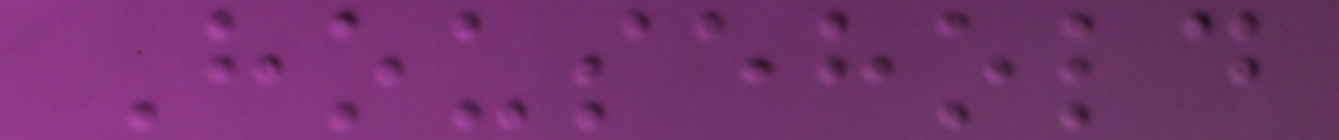Household
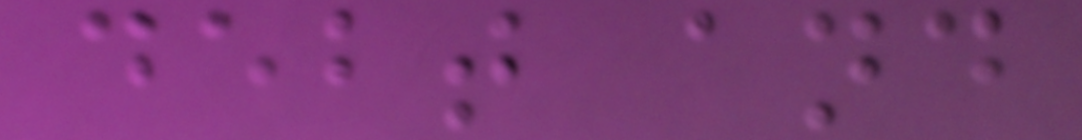debt and
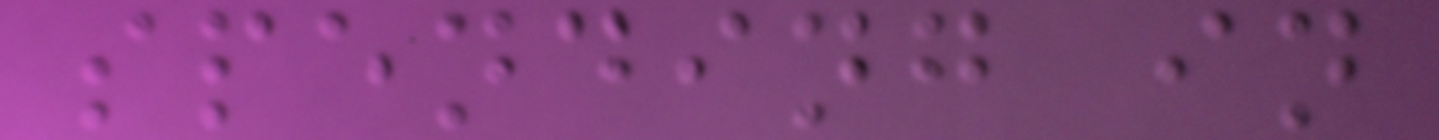spending in
